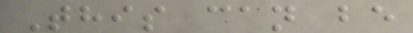This can be
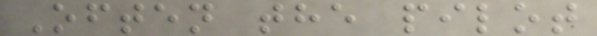Often the pilot
